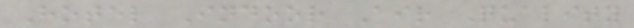Hotel Indoor Air Quality
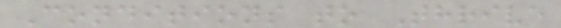Conditions to Thrive
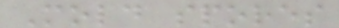Mold spores
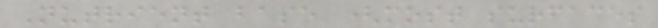Nutrient base (most surfaces
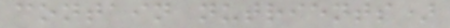contain nutrients)
